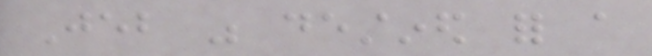Jeb was destined for a
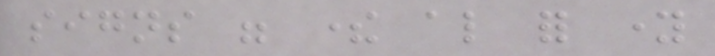signs were there also for young
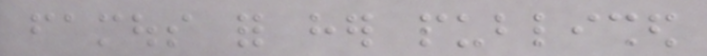famous for her published
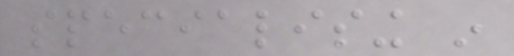specialising in
